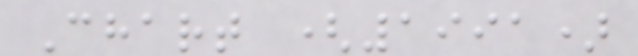Chart (1991)
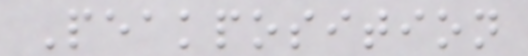Peakposition
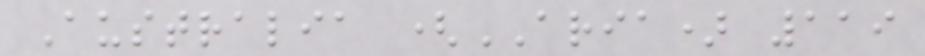Australia (ARIA) 119
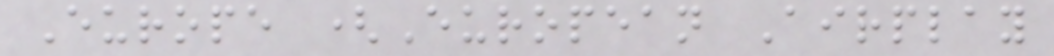Europe (European Airplay
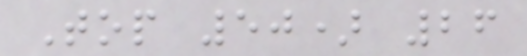Top 50) 26
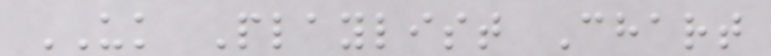UK Playlist Chart
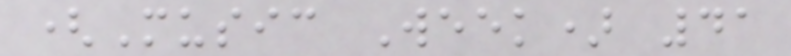(Music Week) 41
